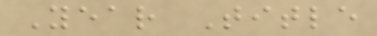Year Title
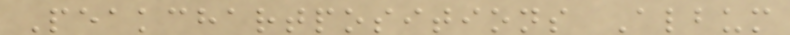Peakchartpositions Album
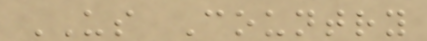US Country
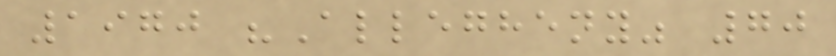1970 "Allegheny" 70
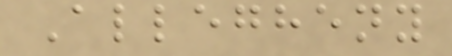Allegheny
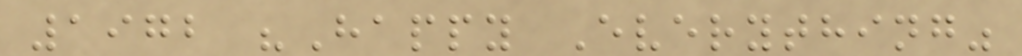1972 "Happy Everything"
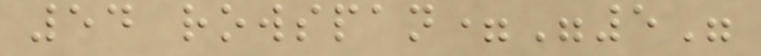54 rowspan="5"
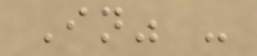In" -
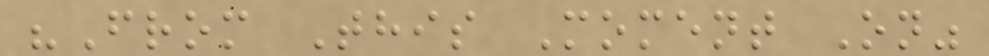"From This Moment On"
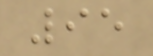95
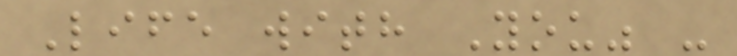Life with You" -
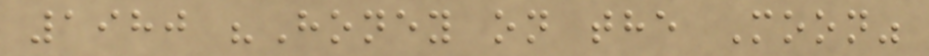1980 "Honey on the Moon"
